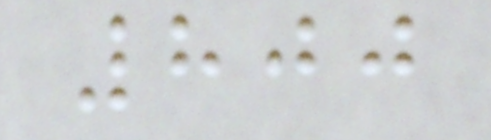800
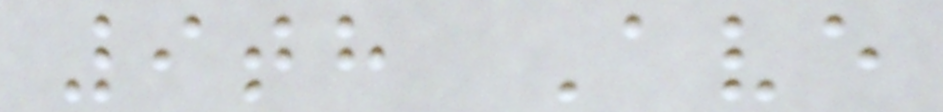9th Ave
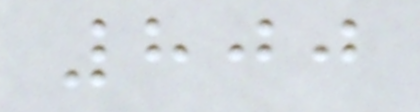800
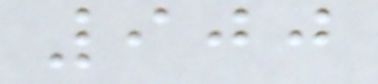900
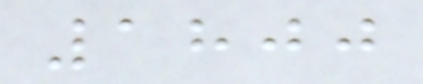1800
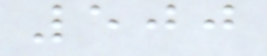500
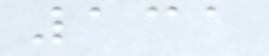131
